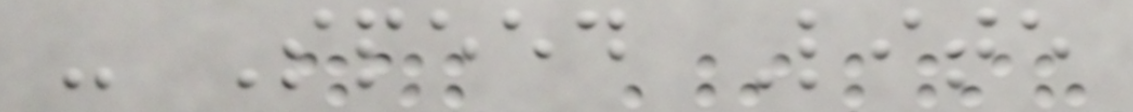- Speed Lite
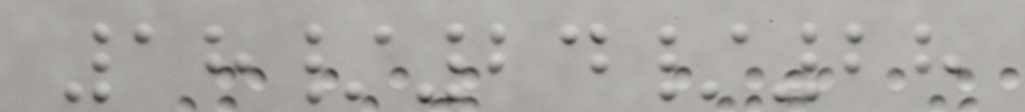18/24/28
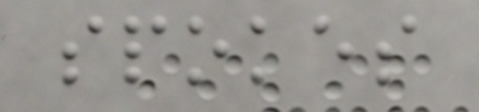spokes
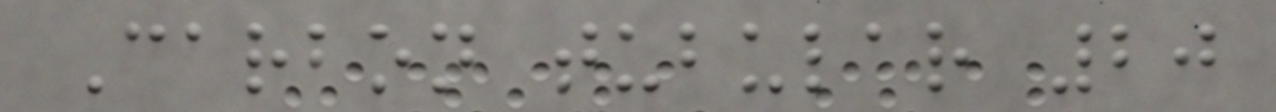Carbon tubular 20
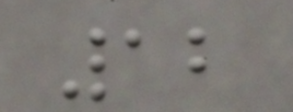12
